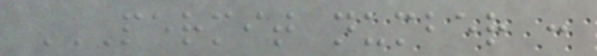PERMIT NUMBER :
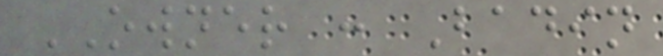OWNER : Badin
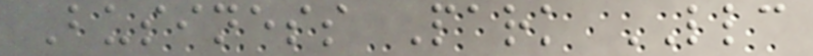Business Park LLC
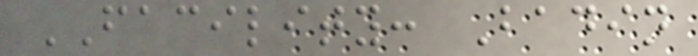FACILITY: Badin
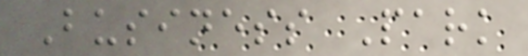Business Park
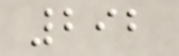292
